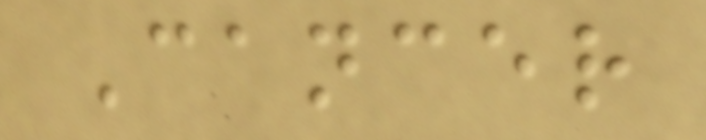Cancer
